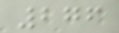276
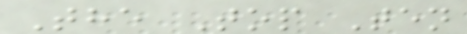The Top Ten
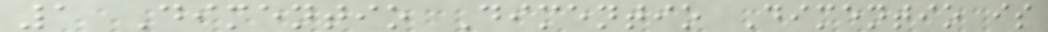1 Dimentio Dimentio Dimentio is
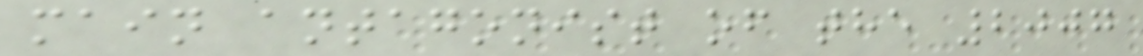main antagonist of the 2007
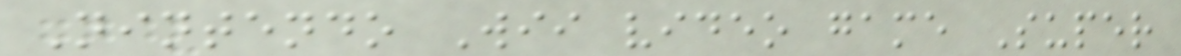Nintendo Wii video game Super
